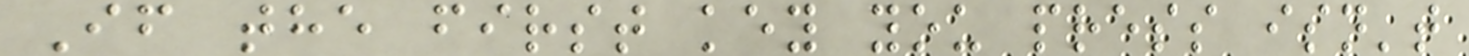If the first key you press isn't
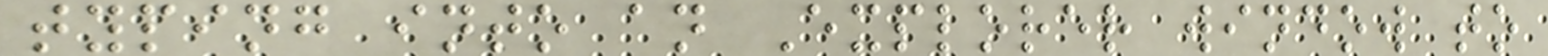typing into an Explorer window to
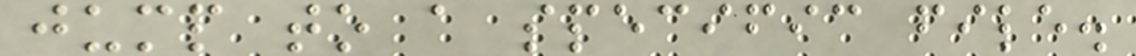jump to a specific file.
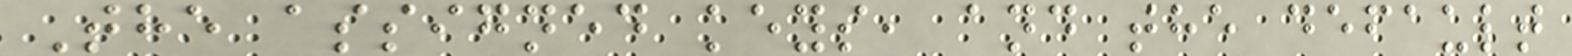The assigned keys, and the default
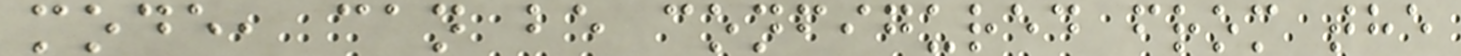mode, can be configured from the
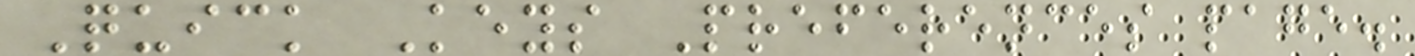Quick Keys Preferences page.
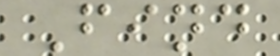Find
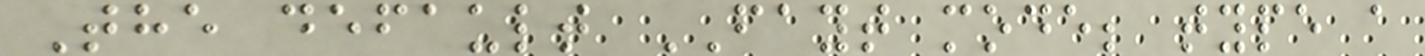The default FAYT mode; type a
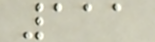111
